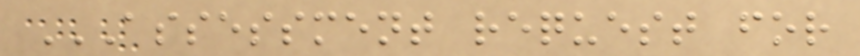ASSESSMENT REQUEST FOR
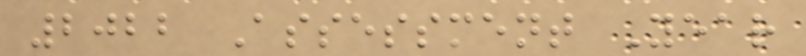2022 Assessment Year
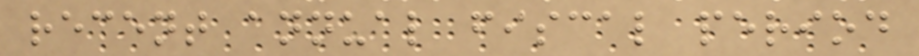recent annual fiscal period
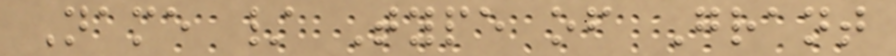Name / Type of Grant
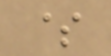$
